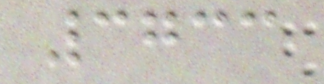3733
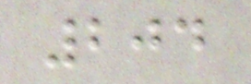204
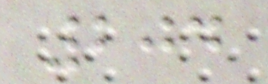204
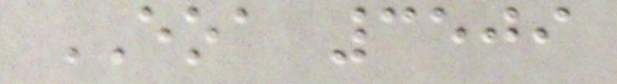EOA 3509
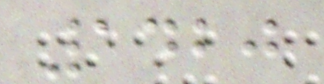1420
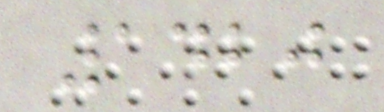1420
